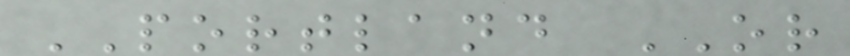PORTLAND OR
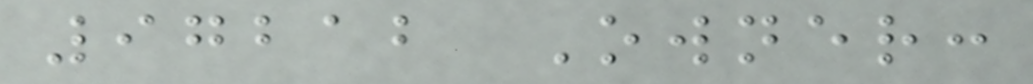97212 Owner:
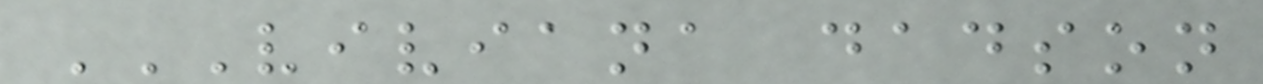VIVIANA DADSON
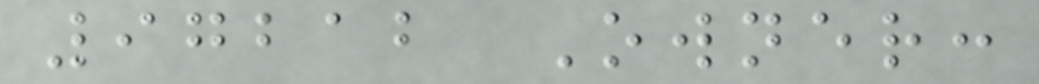97212 Owner:
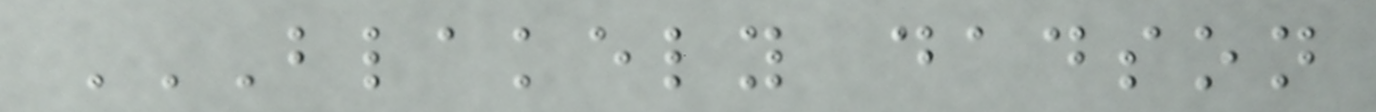BLAKELY DADSON
